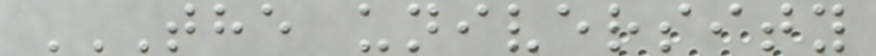THE UNIVERSITY
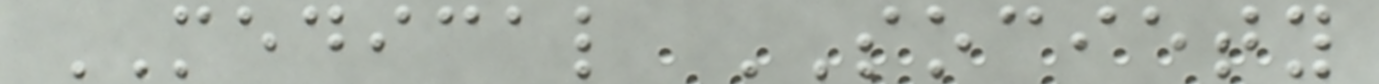MEDICAL SOCIETY
